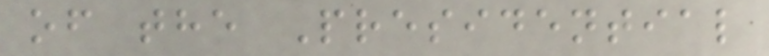of the Presidential
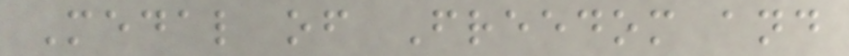Medal of Freedom and
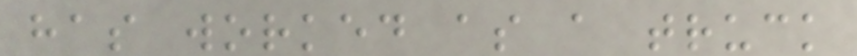has worked as a truck
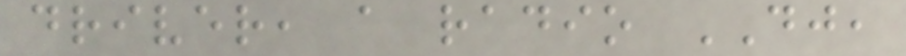driver, a radio DJ,
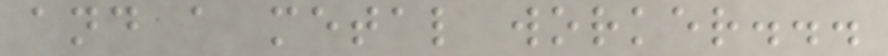and a metal worker...
